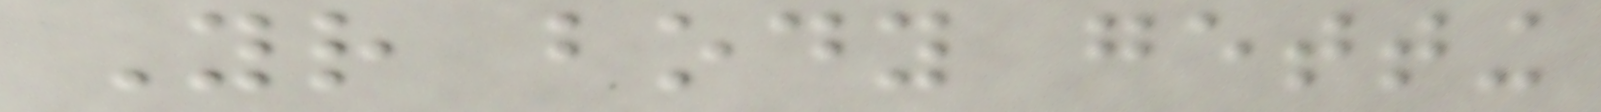Your body getting
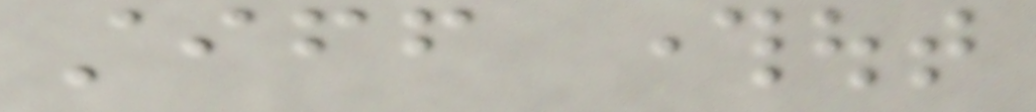stiff throughout
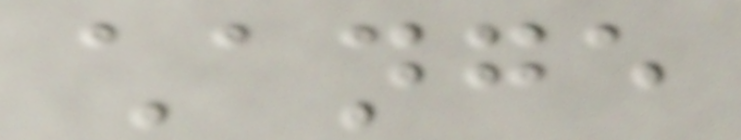change
